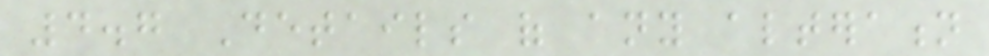4.7 Details of any alteration
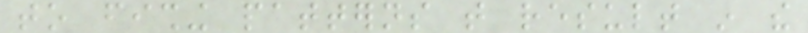to fishing patterns that result in the
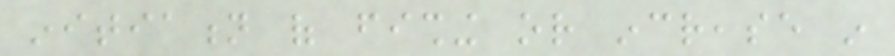initiation of fishing or increase in
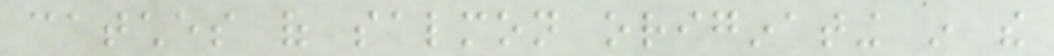catches of salmon originating in the
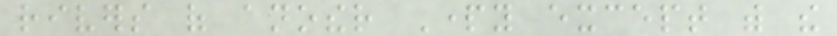rivers of another Party except with the
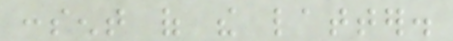consent of the latter.
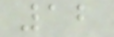12
